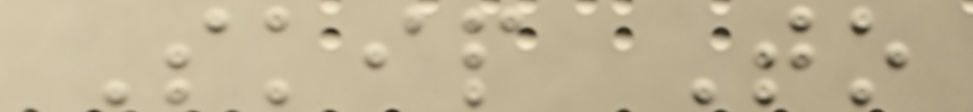Skip To
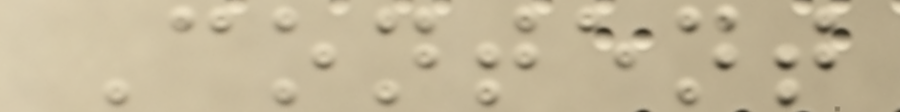Content
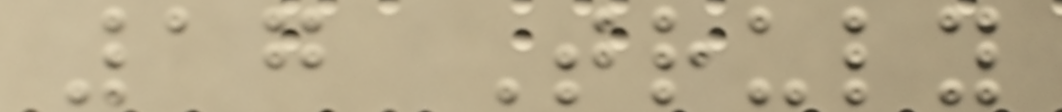17 Truly
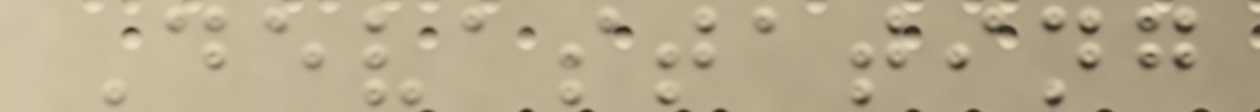Devastating
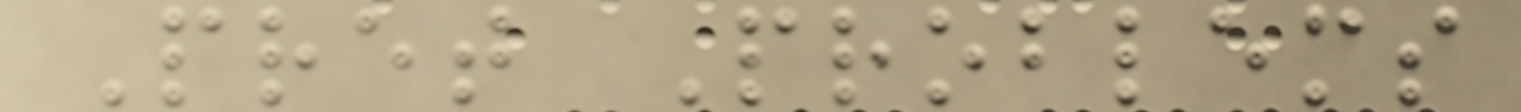Pret Problems
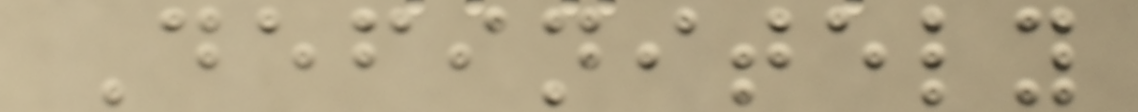Definitely
